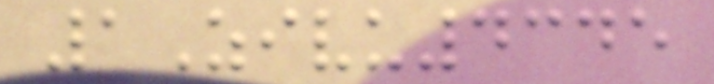1Zivu4345
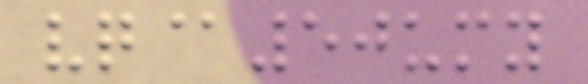vq@50umy
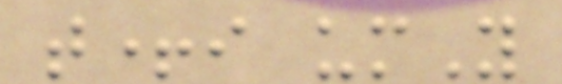t+i umY
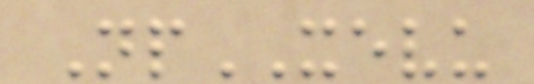NpXEVU
